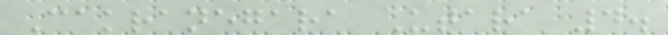Cakranegara Utara 4.
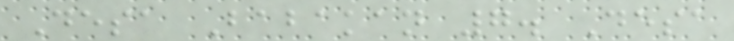Desa Babakan 7. Desa
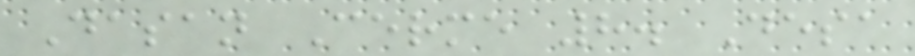Dasan Cerme 8. Desa
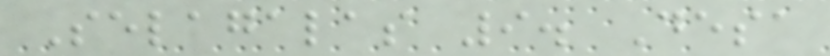Selagalas 9. Desa
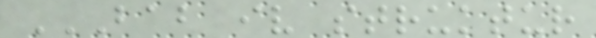BAB IV STRUKTUR
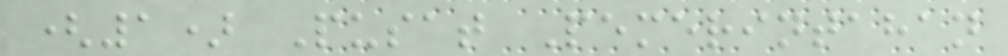(1) Pusat Pemerintahan
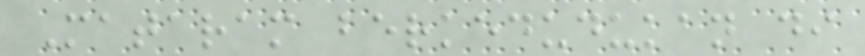Mataram berkedudukan di
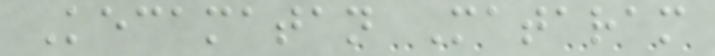Kecamatan Mataram
